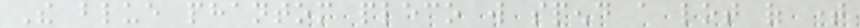The blue phantom pleco will spend a lot of time
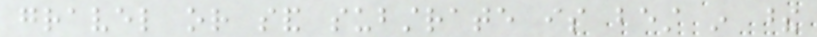gravel or sand substrate is best in these
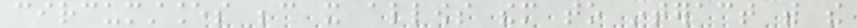circumstances because it allows them to interact with the
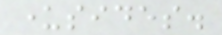undersides.
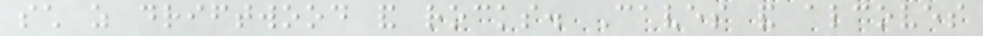such as driftwood and rocks. Caves and alcoves
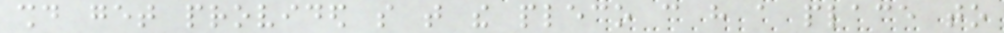should get provided so that the pleco can have a place to
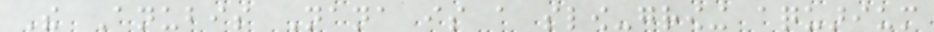The Anubis Nana is a slow-growing aquarium
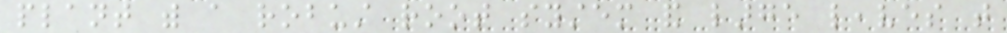plant with a robust root system and large leaves that
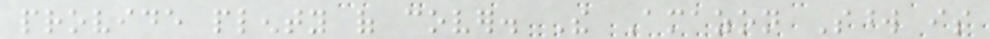provide plenty of cover. The Amazon Sword is
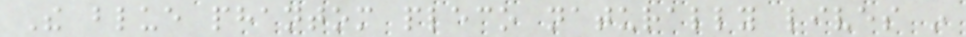The blue phantom pleco naturally lives in
